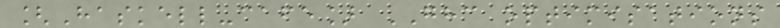[Haskell-cafe] GHC optimisations
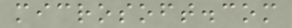microsoft.com
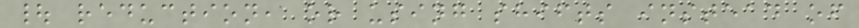| reduction, or using shifts instead of
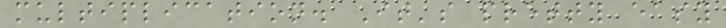multiplication. It's pretty easy
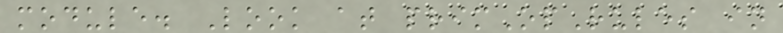module. Look at primOpRules in
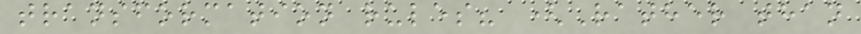transformation rules? (Rather than
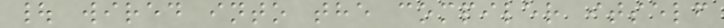| wired into the compiler itself
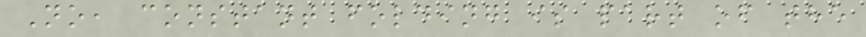No, constant folding is part of the
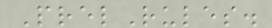PrelRules.
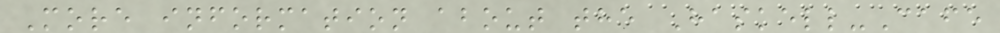More information about the Haskell-Cafe
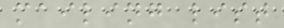mailing list
